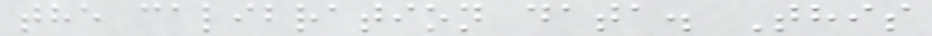the calibration data. This
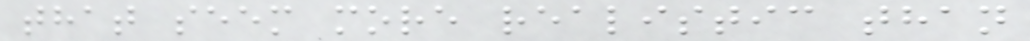that seem more realistic than
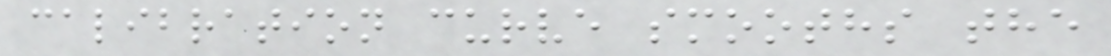calibration curve smooths the
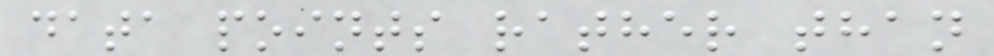data points rather than
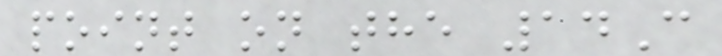point on the 14C
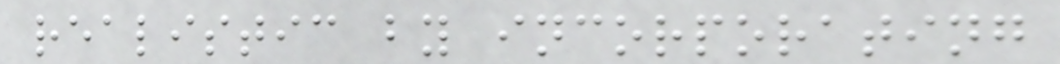realistic by incorporating
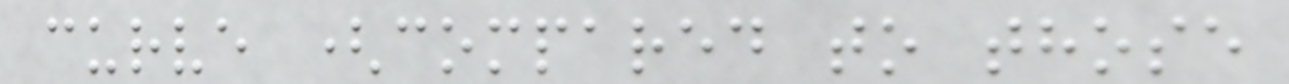curve (compared to those
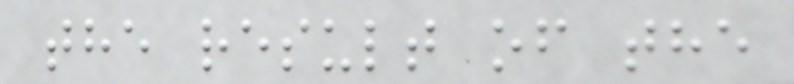the result of the
